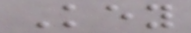Key
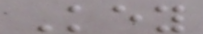Key
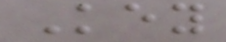Key
